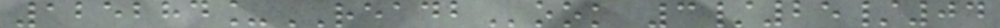125284_READBook 3/25/04
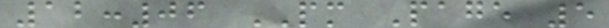12:06 PM Page 5
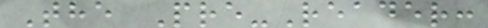The Pre-Reader:
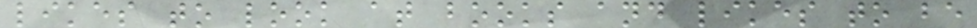likes to look at books and likes to be
